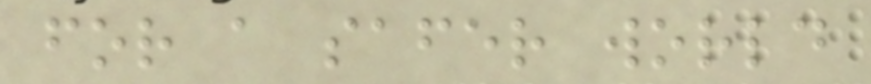for a safer world
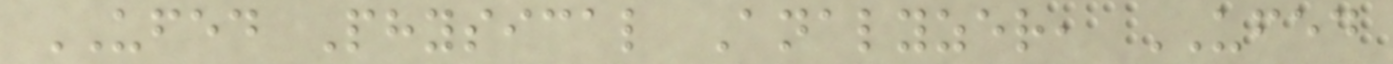UFED Physical Analyzer, UFED
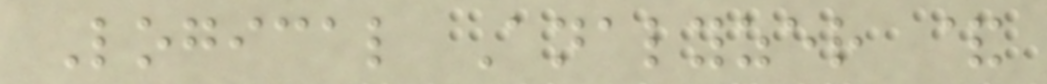Logical Analyzer &
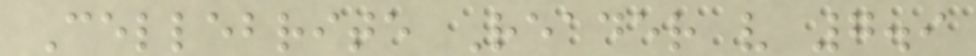Cellebrite Reader v 7.9
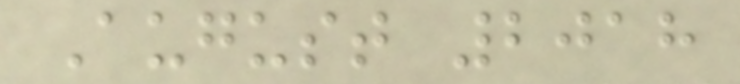August 2018
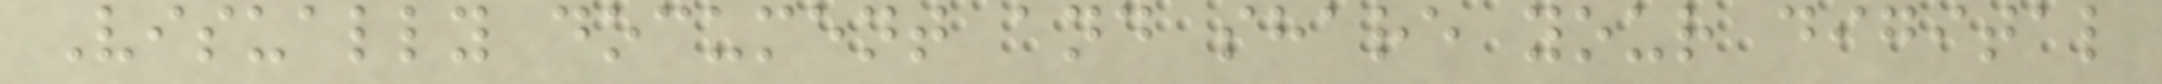Visually document and share your digital
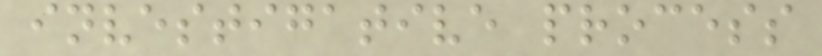investigative process
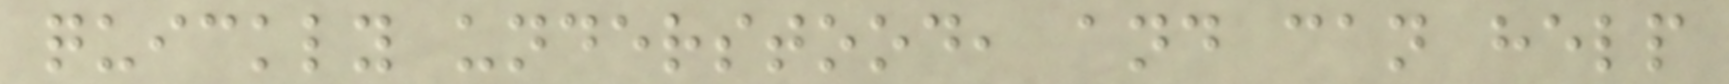quickly understood, and can help
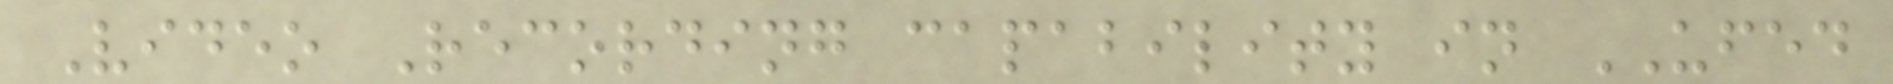Video Recording capability in UFED
